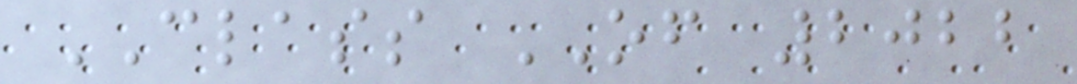CLASS OF 2022
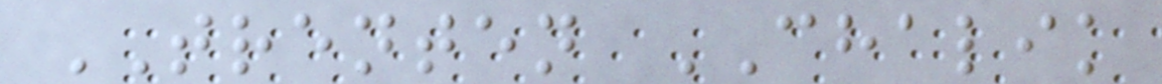TRENTEN CHALIK
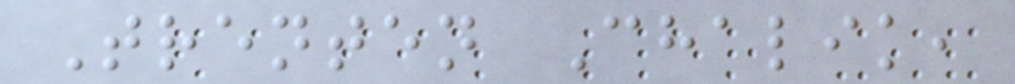Trenten Chalik,
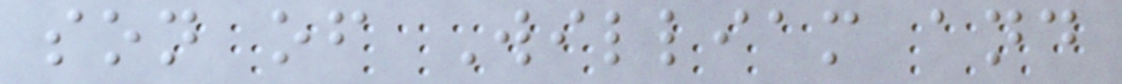son of William and
